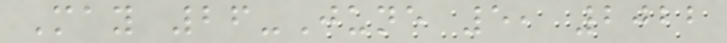May 26-June 5, 2022
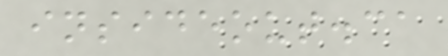insideout.ca
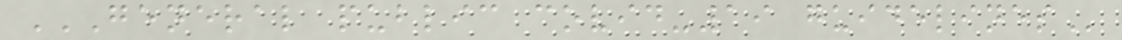GENERAL PUBLIC COVID-19 GUIDELINES
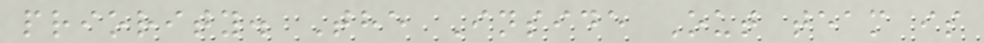priority. The Inside Out team is
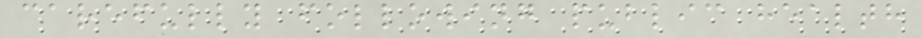carefully following public health
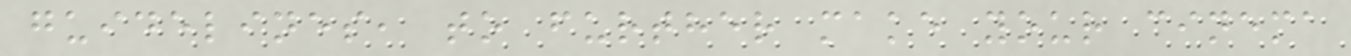guidelines, to further make your cinema
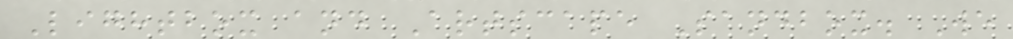Lightbox and Artscape Sandbox. We
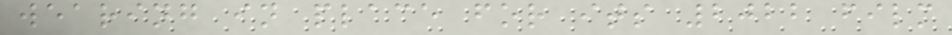wearing in place for its 2022 film
